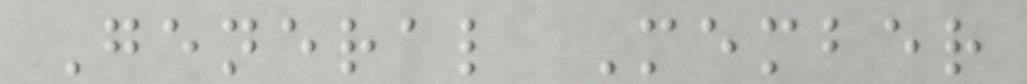General Member
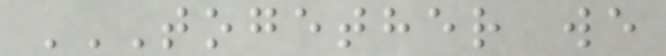TOGETHER WE
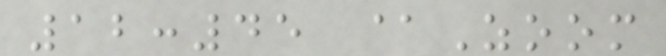12:45 @Zoom
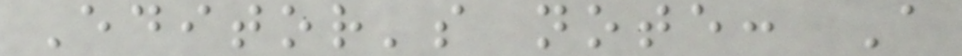Editor's note: A
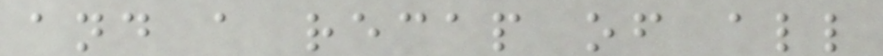and a recap of all
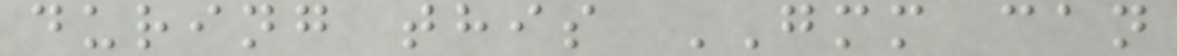during this GMM can
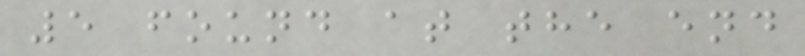5 found at the end
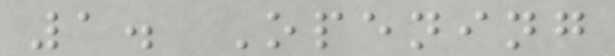1. Opening
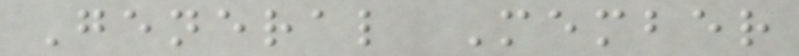General Member
